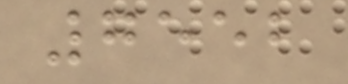7552
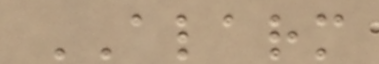ALARM
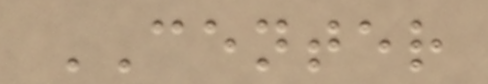CENTER
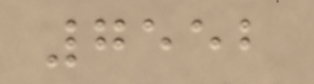7552
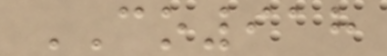CO918
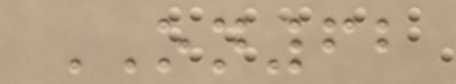ON62
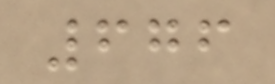676
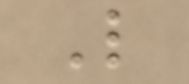L
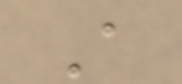A
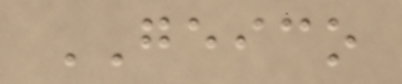GEICO
